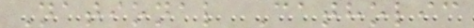National Catholic
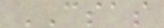CSAS
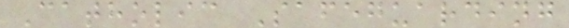Catholic Safeguarding
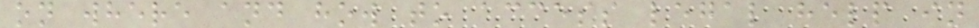on where and how to access legal help in
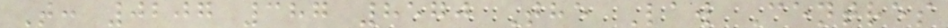T: 0207 387 8570 The Law Centres
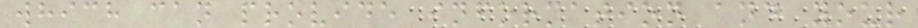which can provide information and your
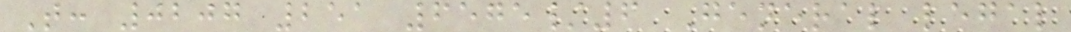T: 0207 251 6575/6 General legal
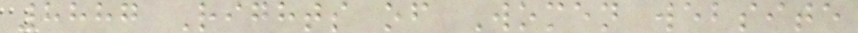8887 Rights of Women website
